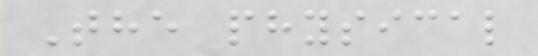The physical
